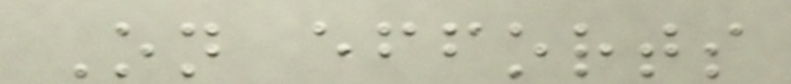On efforts
